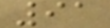91
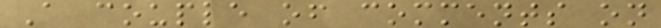A couple of comments on
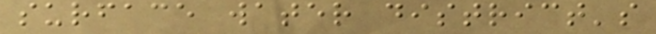surface water district's
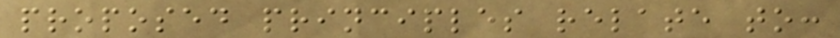proposed principles relate to:
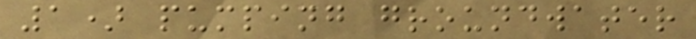1) pumping groundwater
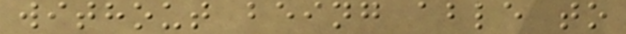without being able to
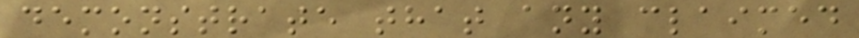demonstrate that any claimed
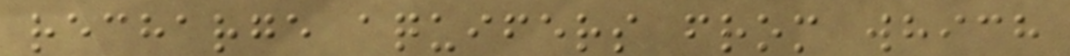recharge aquifers from which
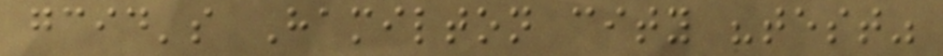gcid's Hamilton city "test"
